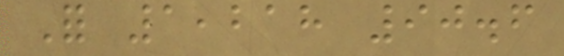For 1,218 90.6
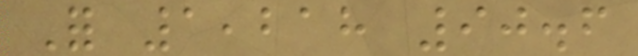For 1,218 90.6
